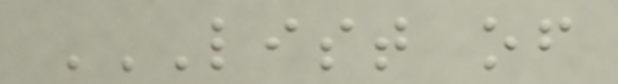LIST OF
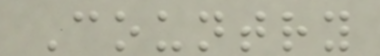Country
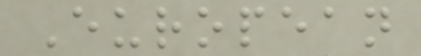European
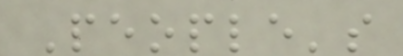People's
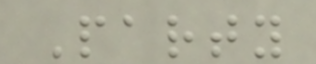Party
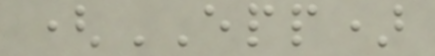(EPP)
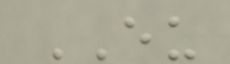EU
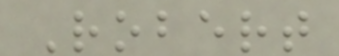Robert
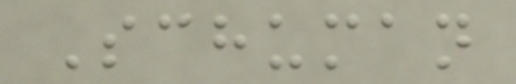Schuman
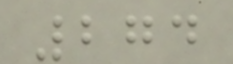274
